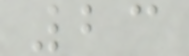23
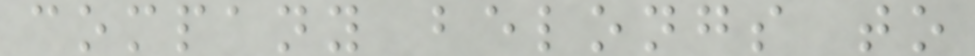company belongs to
